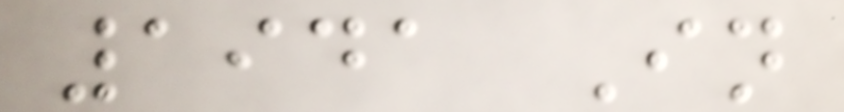1941 In
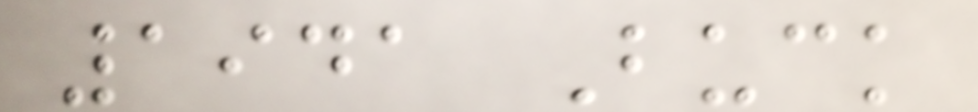1941 Buck
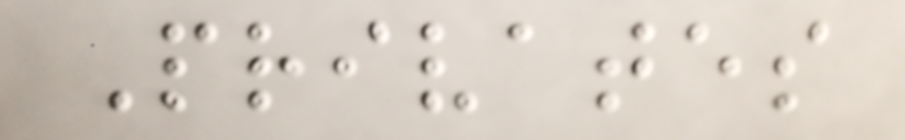Privates
